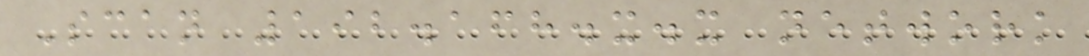Scan 192.168.x.x network
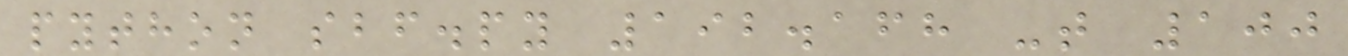python sbf.py 192.168 -t 100
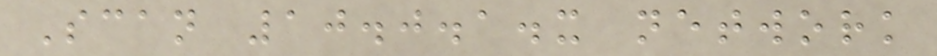Scan 10.0.1.x network
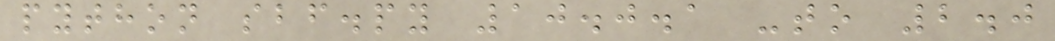python sbf.py 10.0.1 -to 2.0
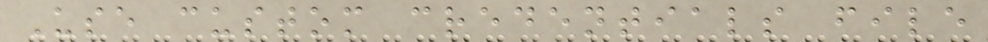Use custom credentials file
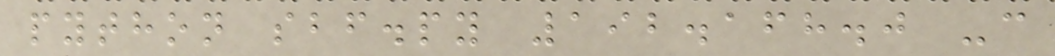python sbf.py 192.168.0 -c
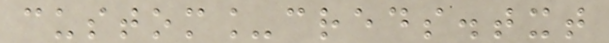custom_creds.txt
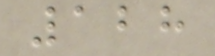128
